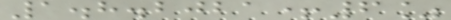1.8.2021+6%
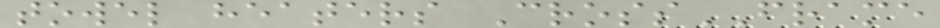towel heaters CrossFRAME
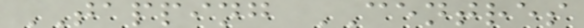TAPPING CENTRES
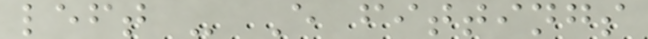left - E fittings
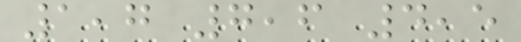1,7 7,6 4,5
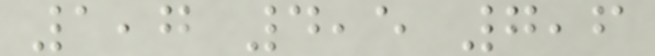1,7 4,5 7,6
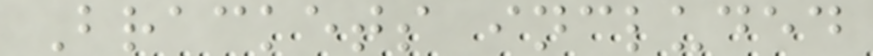Brackets included
